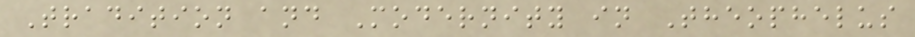Tradition and Modernity in Theophelus
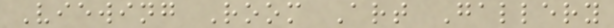Viewing Room Art Gallery
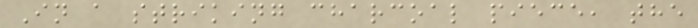In a striking charcoal piece, the
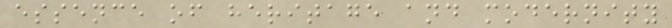essence of heritage and modernity
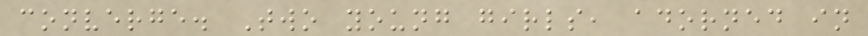converge. Two young girls, adorned in
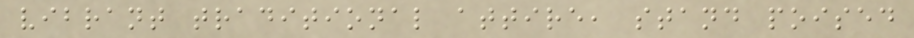vibrant traditional attire, stand poised
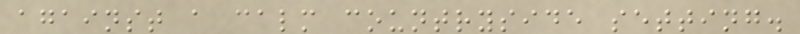against a calm countryside setting.
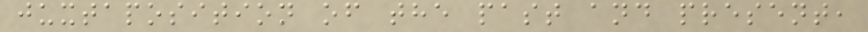juxtaposition of the past and present,
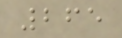265
